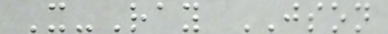X-Ray JSON
